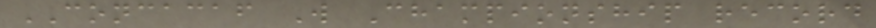CONCACAF W Championship record
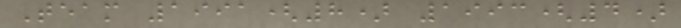Team 1991(8) 1993(4)
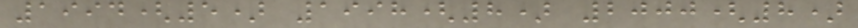1994(5) 1998(8) 2000(8)
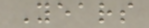Years
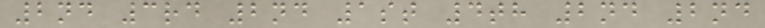2nd 3rd 2nd 1st 4th 2nd 2nd
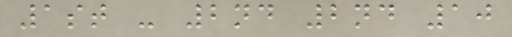1st - 2nd 2nd 10
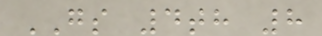GS 4th 8
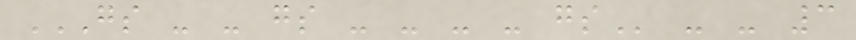GS - - GS - - - - GS - - 3
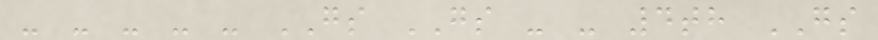- - - - - GS GS - - 4th GS
